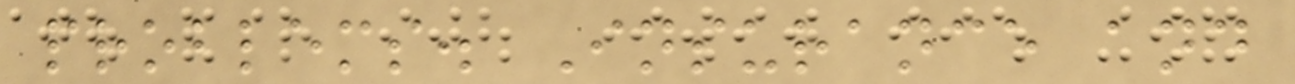problems. Insurance and
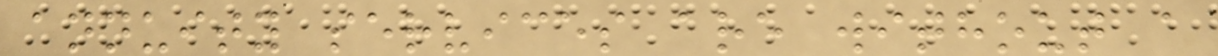annuity services are without a
